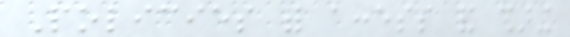Policies for access and sharing
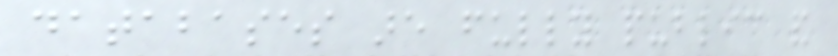databases are fully public and
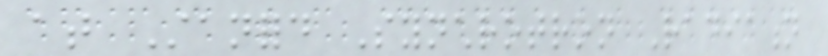at Stanford Synchrotron Radiation
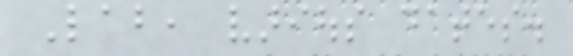Lab, various dates.
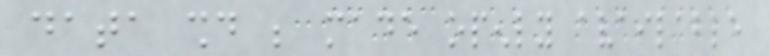data should be made openly available
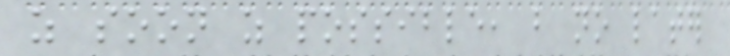as soon as possible, but no later
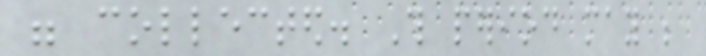were collected. This period may be
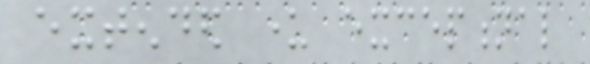extended under exceptional
